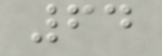64
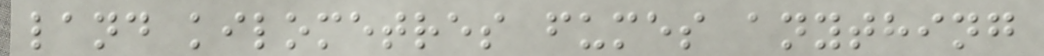land kilometres fumes anything
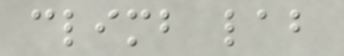climb lab
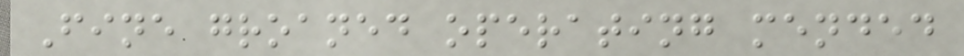Fine groaned operating mended
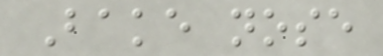Bake nose
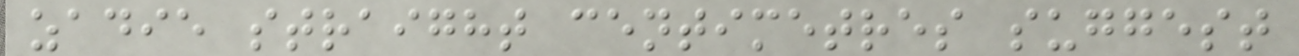zadie straight centimetres suggest
